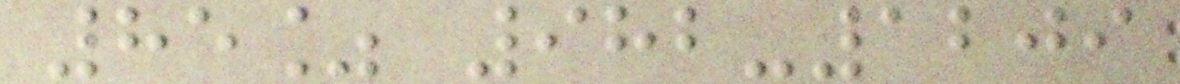85% 982-1209
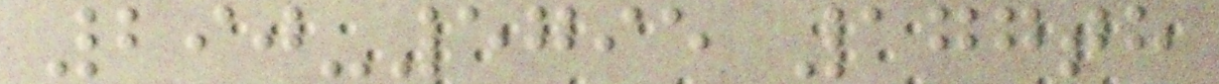290-5795 177th
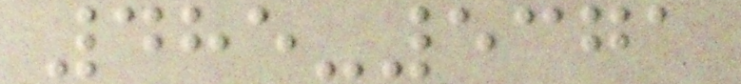485-5371
